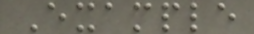Example
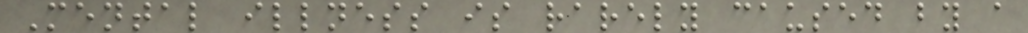Mental illness is rarely caused by a
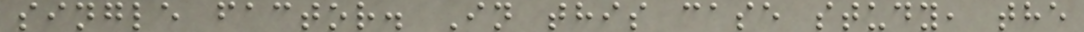single factor. In this case study, the
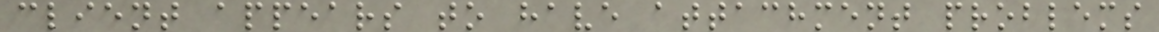client appears to have attachment problems
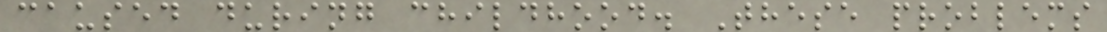caused during childhood. These problems
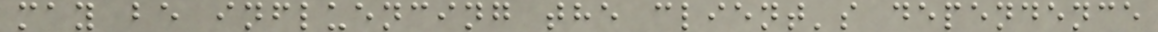may be influencing the client's dependence
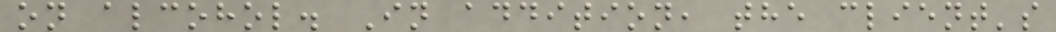on alcohol. In addition, the client's
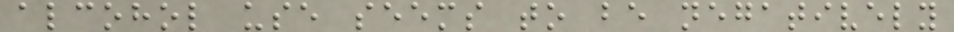alcohol use seems to be negatively
